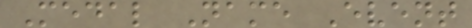Medal Name Event
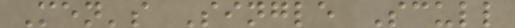Men's Single Scull
